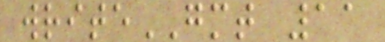writeGMT 11
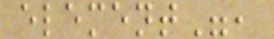element",
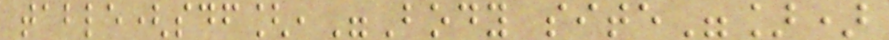table(sdf[,"Body site"])
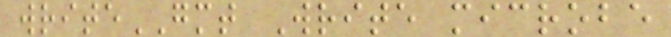writeGMT Write microbe
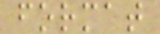format
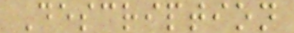Description
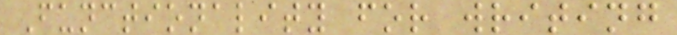Functionality for writing
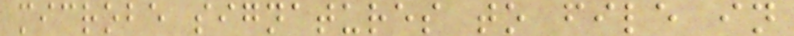microbe signatures to file in
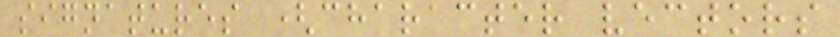signatures (character vectors
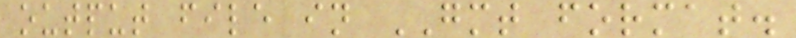output file in GMT format.
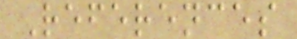References
